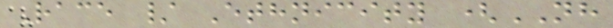Race / Ethnicity (NH
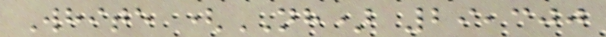White (NH) 29,300
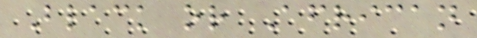Black or African
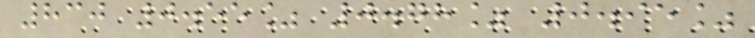830 0.55% 0.78% 0.95%
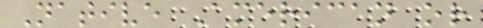Native American or
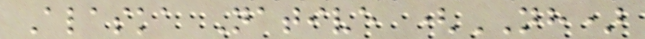Alaska Native (NH)
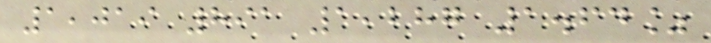1,019 891 1,287 1.64%
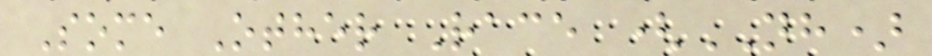Some Other Race (NH)
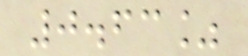0.63%
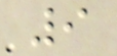9
